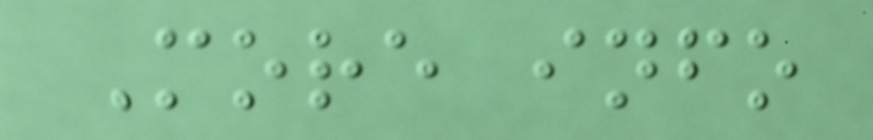More info
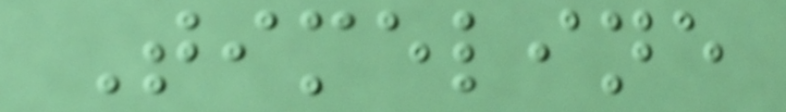Timeline
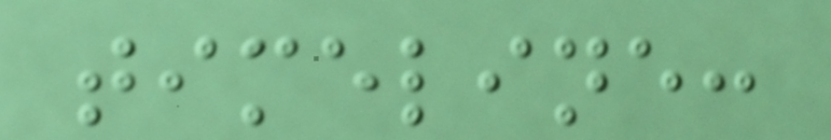timeline:
